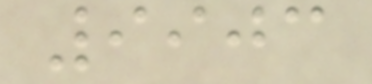9903
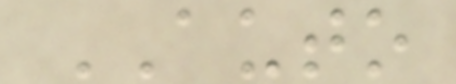AUTO
